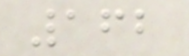162
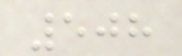508
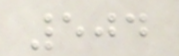504
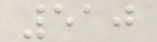510
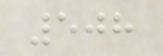508
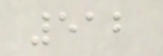512
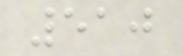510
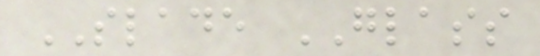SLADE GLASS
